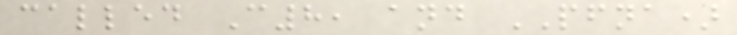called C8, and PFNA)
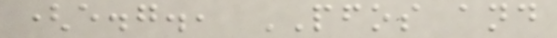(e.g., PFOS and
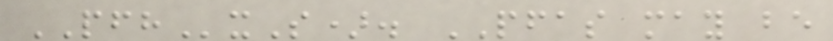PFHxS). PFAS may be
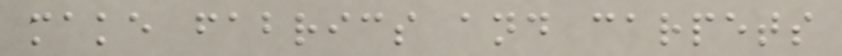make fabrics and carpets
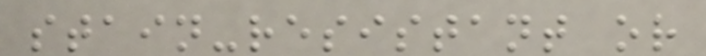stain-resistant or
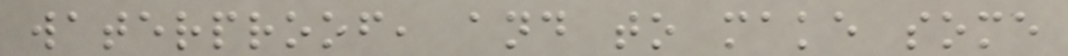waterproof, and to make some
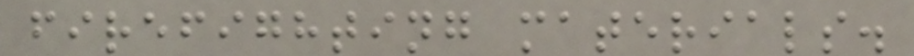firefighting materials.
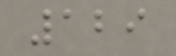129
